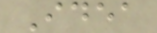Idea
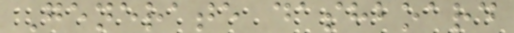Generate dashboard
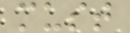must
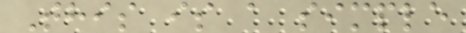This is a simple
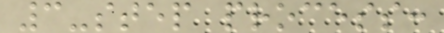3-step process:
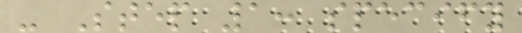- Step 1: specify
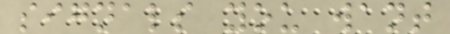signals you want
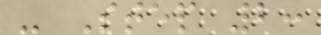- Step 2:
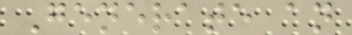Generate an
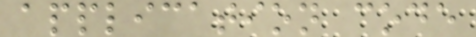application code
